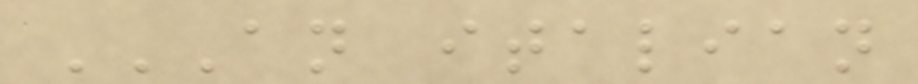AN ITALIAN
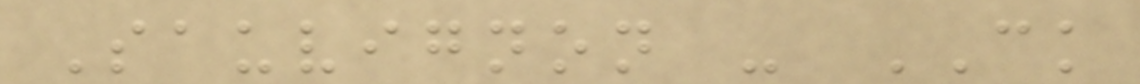Sauvignon - CK
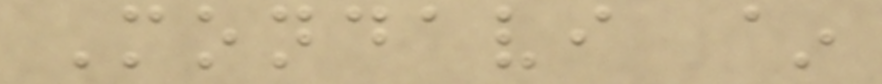Mondavi ~
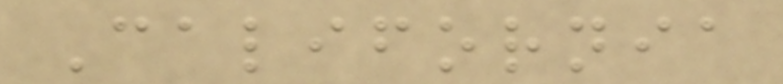California
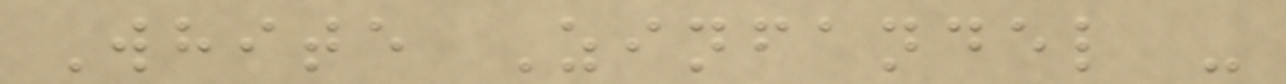White Zinfandel -
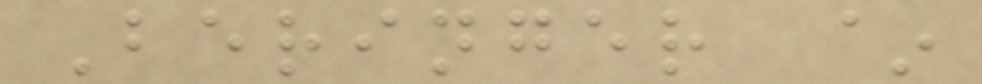Beringer ~
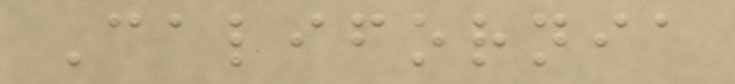California
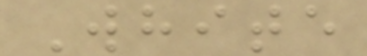White
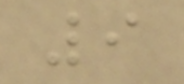9
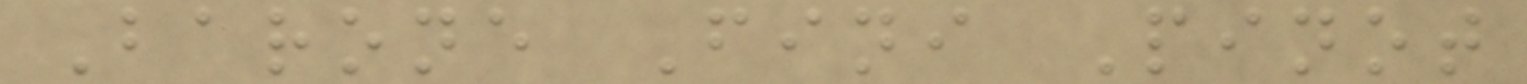Barone Fini Pinot
